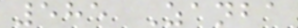585 Zanba
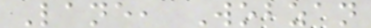Lane, Wobzan
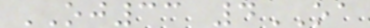OJ33 4OA
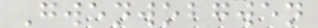Gwenwobgwen
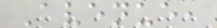Avenue,
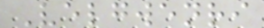Velgwenri
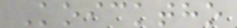Koicktho
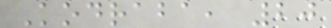Kodraba, 20
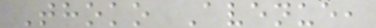Thoko Avenue,
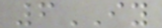6IY
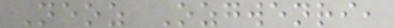Neoz Ozgwenri,
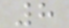8
